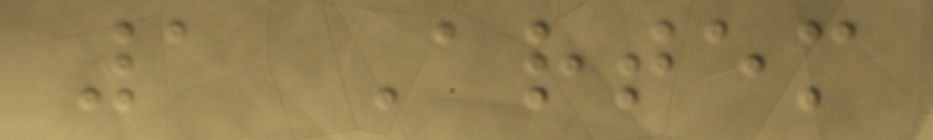1 Artem
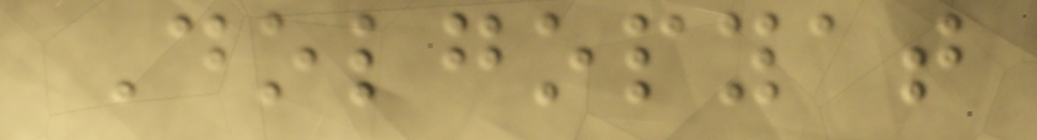Dolgopyat
